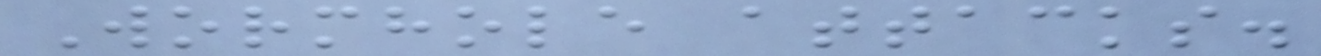Wormhole attacks.
